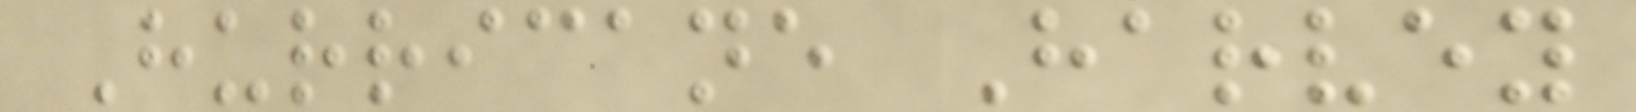Hurricane Harvey
